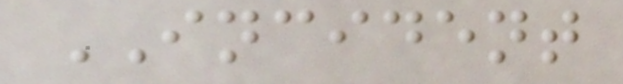INCIDENT
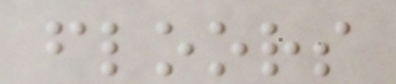floors
